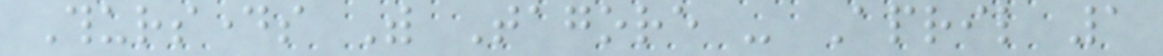Thursdays With Tagore - April 1
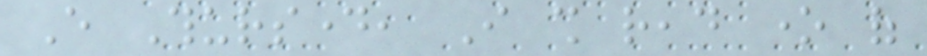Every Thursday, I shall read one of
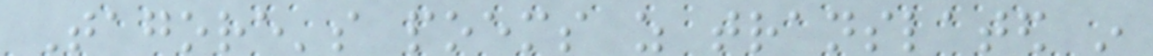Tagore's poems as translated in
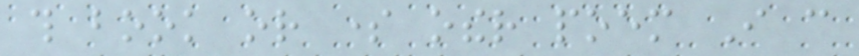this book or some other poem I can
